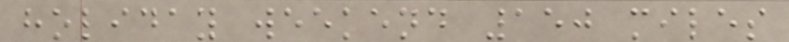holiday weekend 150 miles
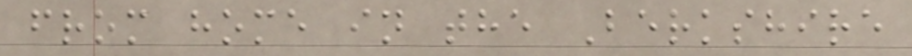from home in the Berkshire
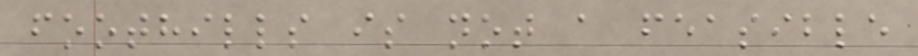foothills is not a feasible
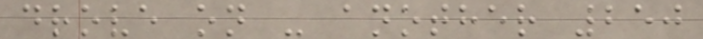drove on - another 250
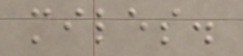miles.
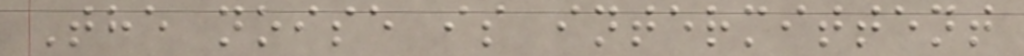The noise is intermittent
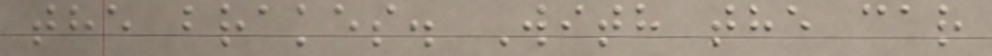the brakes. With the car
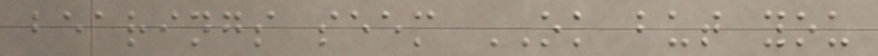bearings seem OK but you
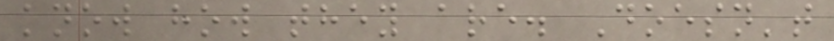know how they are. Doesn't
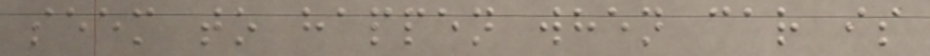seem to happen when car is
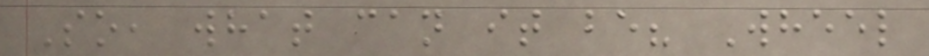So, what can it be? Wheel
